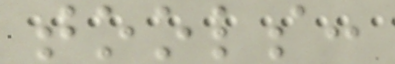tools:
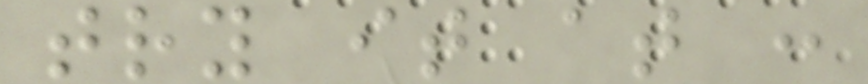try it at :
